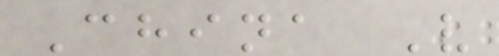China V
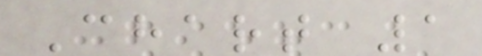Chart 1
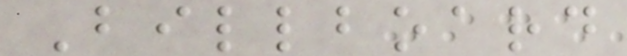Billboard
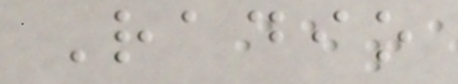Radio
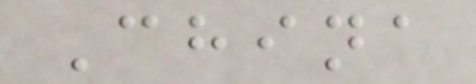China
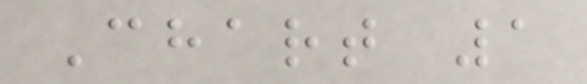Chart 1
